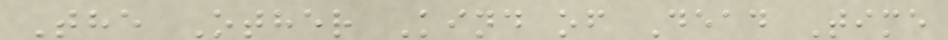The Other Kind of Dead Time
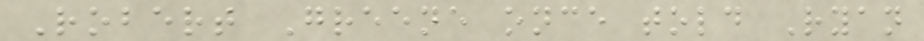Robert Greene once told Ryan
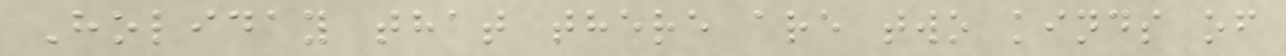Holiday that there are two kinds of
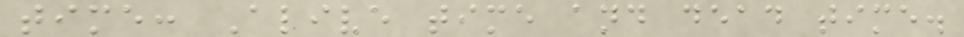time: Alive time and dead time.
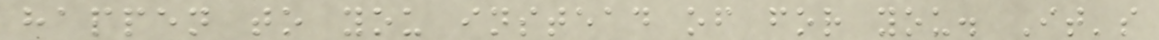happen to you instead of for you. It's
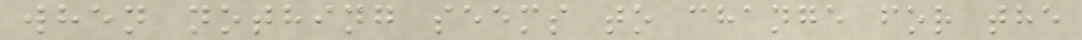when nothing seems to change for the
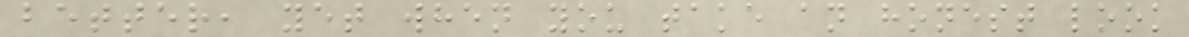better, yet when you take an honest look
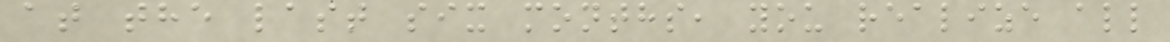at the last six months, you realize all
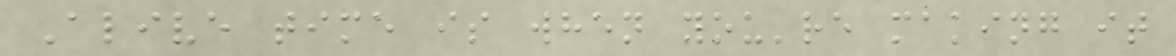Alive time is when you're making it
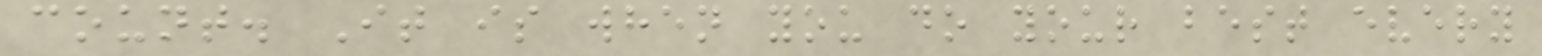count. It is when you do your best every
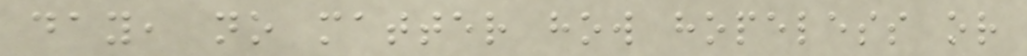day, no matter how hopeless or
